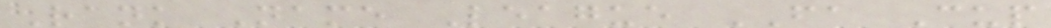Rank Name League FA Cup
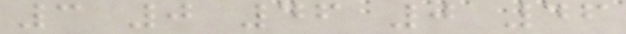3 0 46 0 46
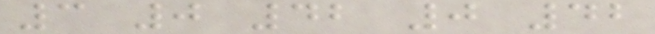3 0 42 0 42
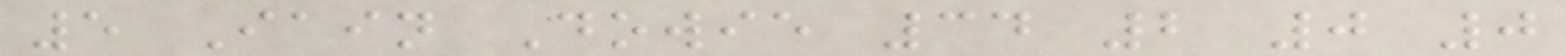5 Iain Dowie 34 2 0 0
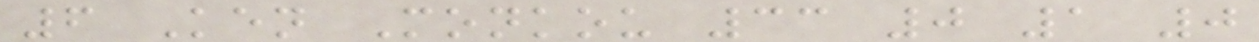6 Ken Monkou 33 0 1 0
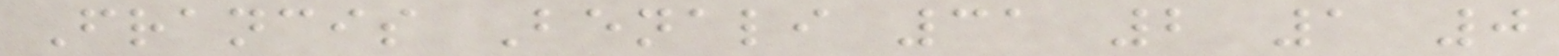Francis Benali 31 2 1 0
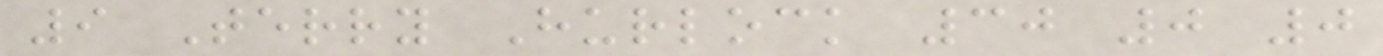9 Terry Hurlock 30 0 0
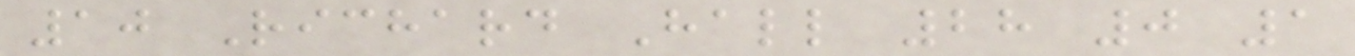10 Richard Hall 28 0 1
